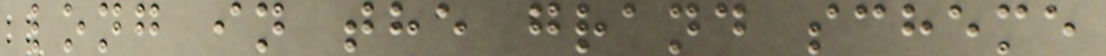long in the grand scheme
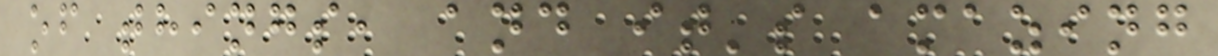of things, and it's amazing
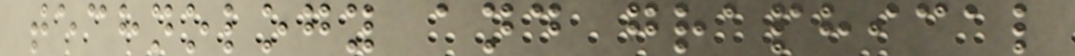technology and graphical
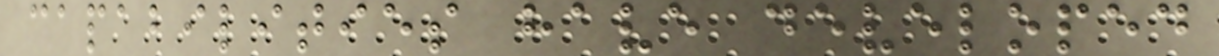capabilities have developed
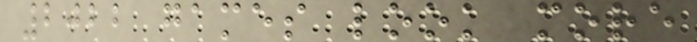2022 games look more
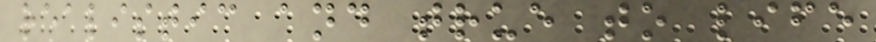realistic and true to life
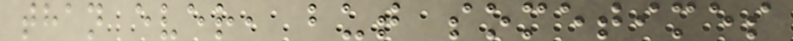than ever, but sometimes
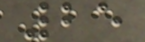25
